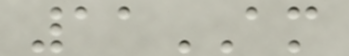11AM
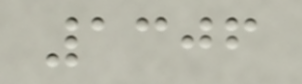1306
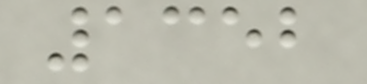1352
